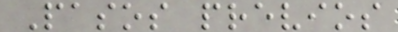Pasos previos
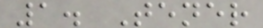1. Tener
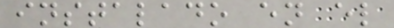instalado en el
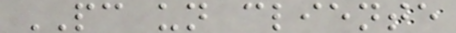PC un cliente
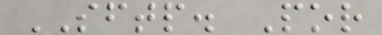SFTP. Por
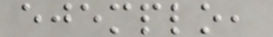ejemplo,
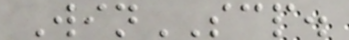WinSCP.
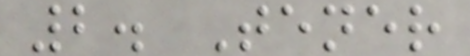2. Tener
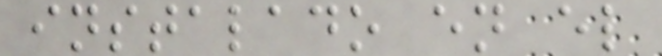instalado en el
